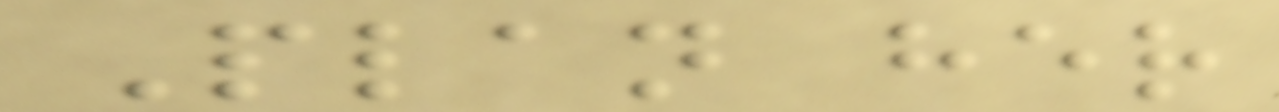Plan her
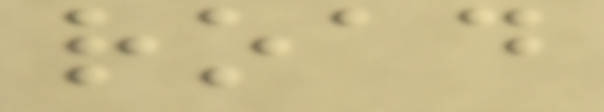road
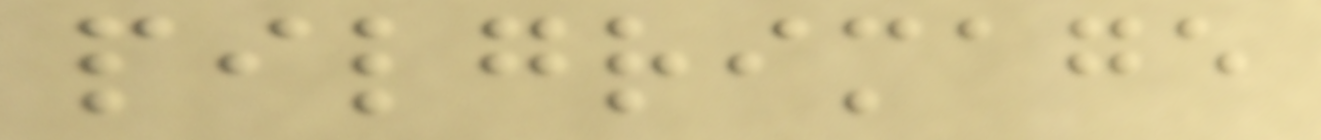pilgrimage
